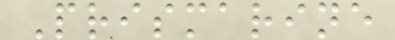Prismarine
